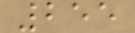255
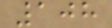108
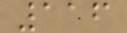116
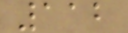112
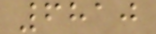6810
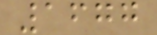1677
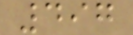497
